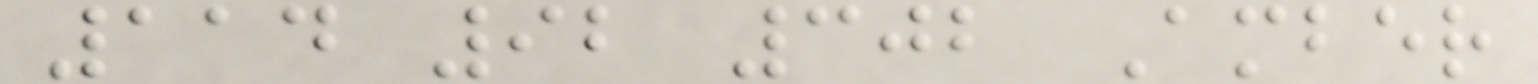114 92 302 Amber
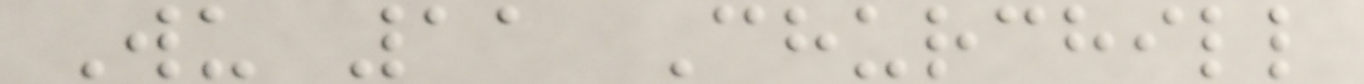Wu 11 Churchill
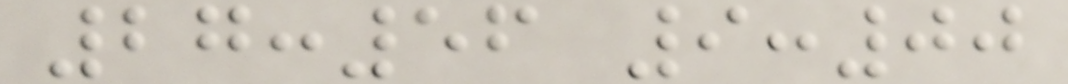27:56 9:00
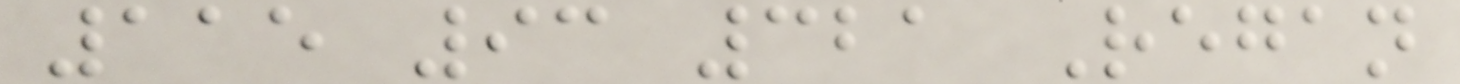115 93 321 Regan
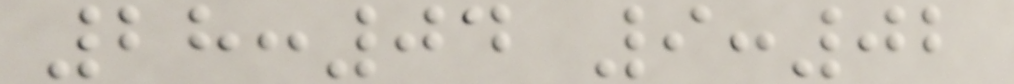28:04 9:02
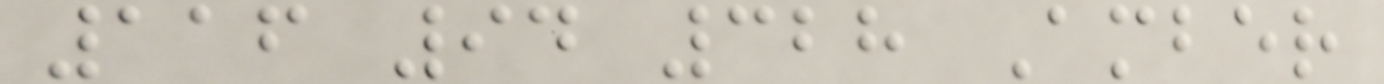116 94 328 Amber
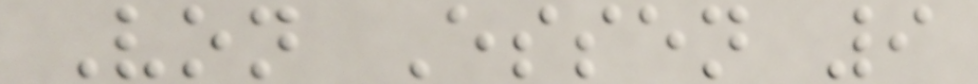Von Essen 9
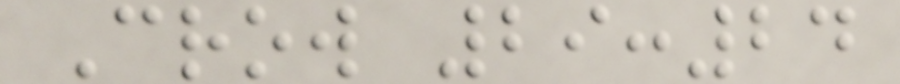Crow 29:24
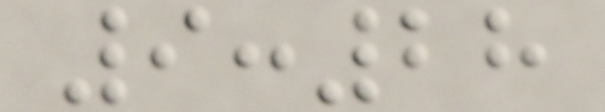9:28
